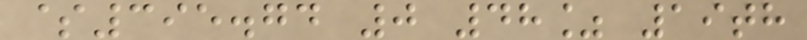$395.74 0 48% 19th
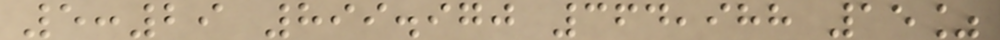5:29 899.970 364,988 15%
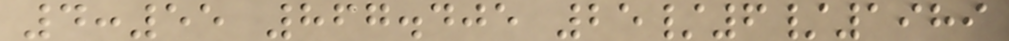4:55 867.405 25/6/1989
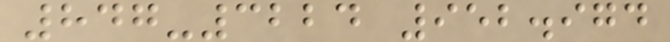847-3224 952.974
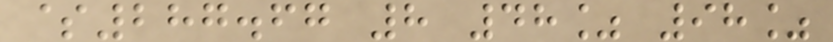$287.67 8 48% 98%
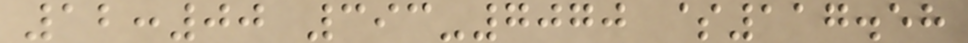12:00 393-7070 $117.58
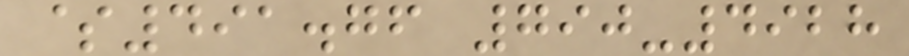$491.76 790-4928
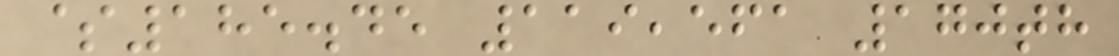$185.45 119,561 170th
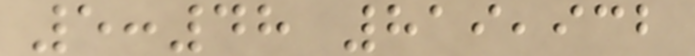5:48 819,932
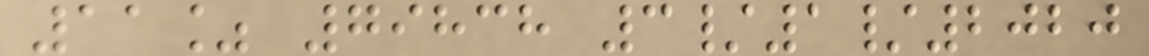11% 79838 3/1/2020
